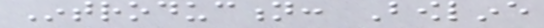Introduction: Bowline
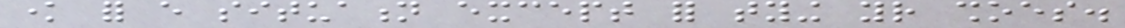know for every situation except for tying your shoes.
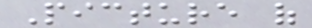Picture of
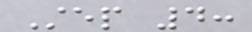Step 4:
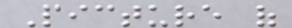Picture of
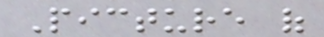Picture of
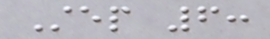Step 6:
